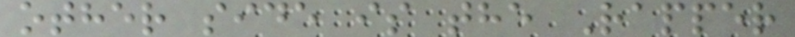other side is the Rapper
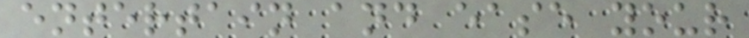entertain and ease your
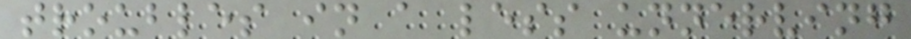troubles in a less unnerving
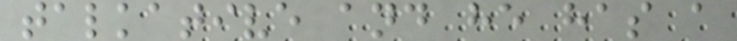talkative and he has a
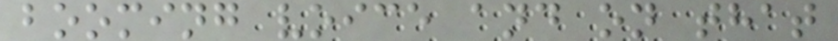booming voice and on that
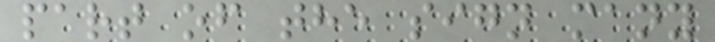part of the sign many
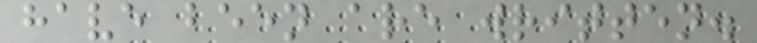have been are written.
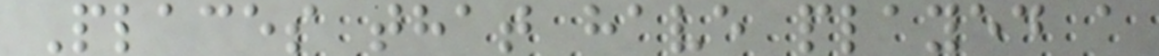Places that have played a
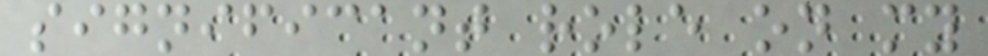significant role on my
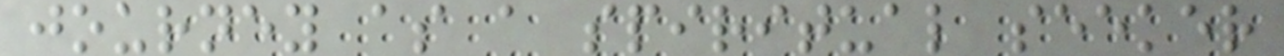journey as a spiritual seeker
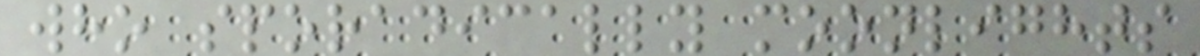who sporadically moonlights
